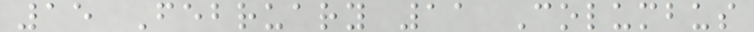15 February 11 Columbus
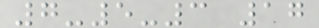7-5-3 17
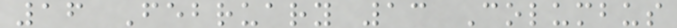16 February 13 Columbus
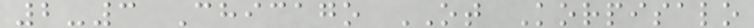2-3 Chicago OT Korpisalo
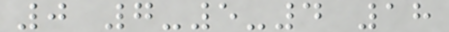0 7-5-4 18
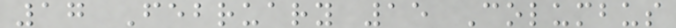17 February 15 Columbus
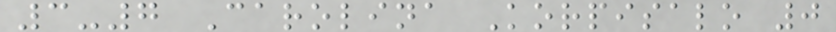3-7 Carolina Korpisalo 0
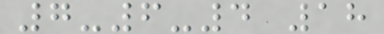7-6-4 18
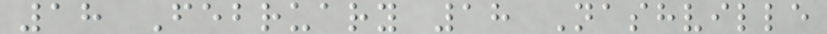18 February 18 Nashville
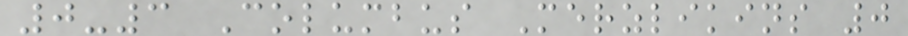0-3 Columbus Merzlikins 0
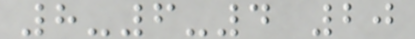8-6-4 20
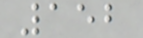152
